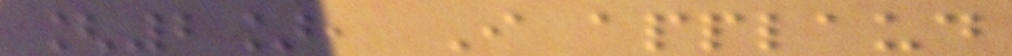[2], I applaud
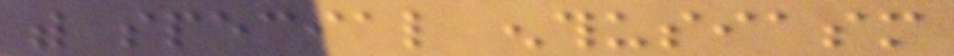with special enthusiasm
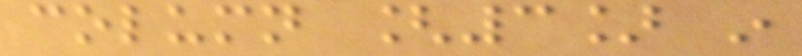column [3] in
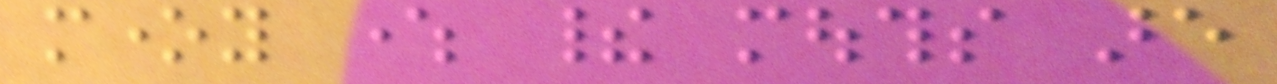money where their mouths are
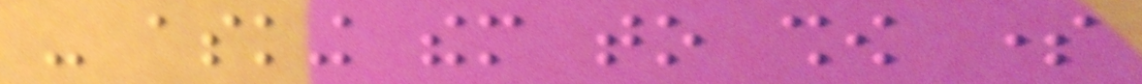- asking them to show some
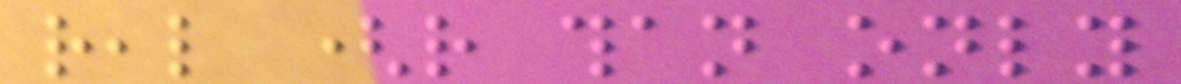real (rather than only
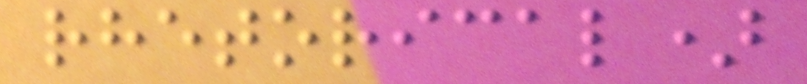rhetorical)
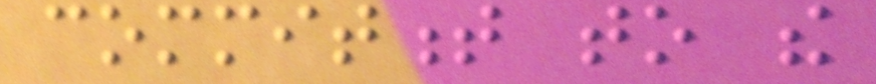commitment to the
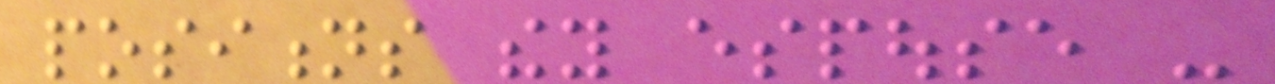positions they espouse -
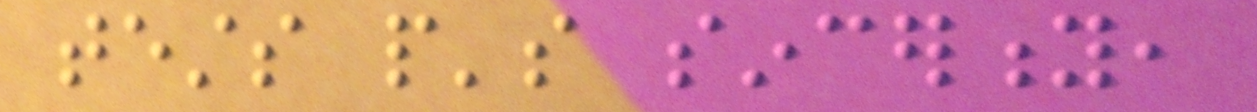tests people's sincerity,
